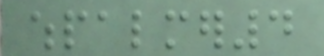whpalmer4
